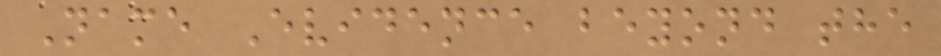Name Evidence beyond the
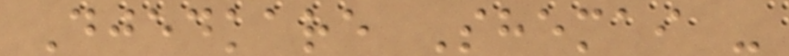Djedkare Shemai -
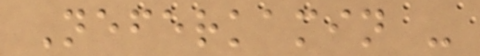Neferkamin -
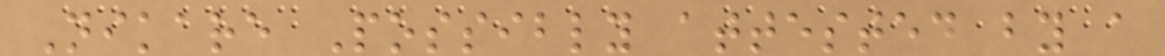Nikare Possibly attested by a
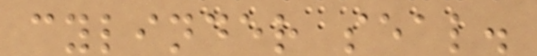cylinder seal.
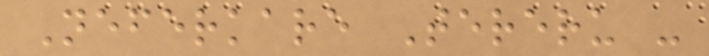Neferkare Tereru -
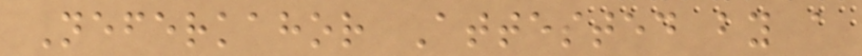Neferkahor Attested by a
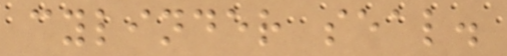cylinder seal.
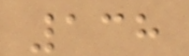138
